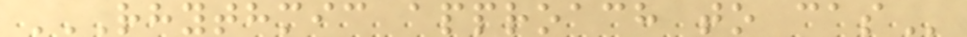RHYTHMIC APPROACH TO CAS
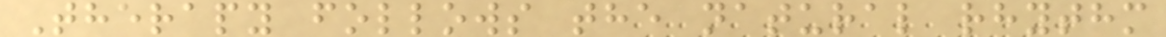Therapy follows the natural rhythm
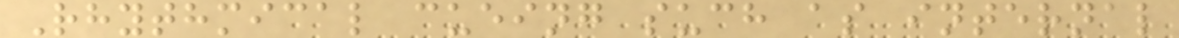Rhythmical cueing such as internal
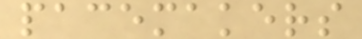pacemakers
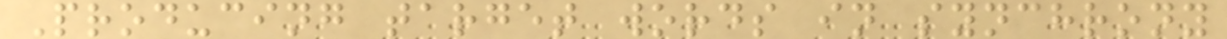Producing target words in synchrony
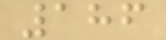186
